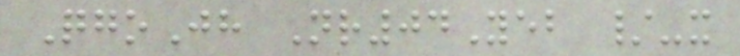QgoJh Nr04Yeb /-x
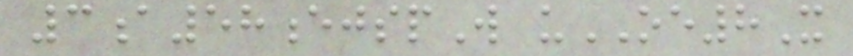3a58ejspW uOE8X
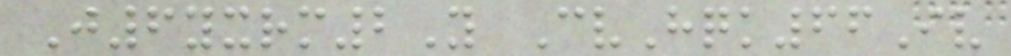J6yxrm2Y CvHqk66Iv
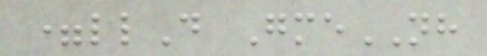=llD GmeNH
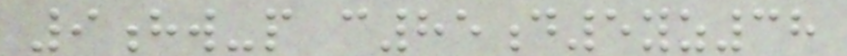9hw-p c85d5yz38
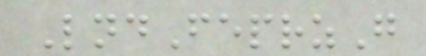LndFeprzG
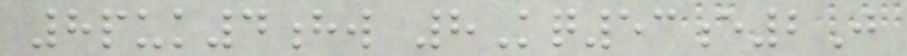8puk4hw 8Kq53e2J
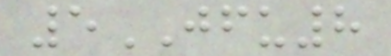5JFU8
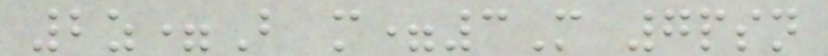2z=B m=3M 7psn
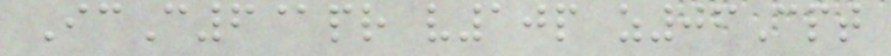IcC6@pr v10p z06Cpt
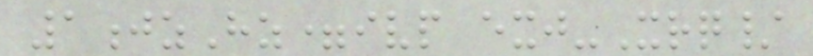1jzHz=ivp exj-Xrq/
